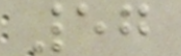57
